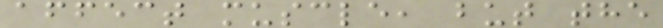affect muscle, but the
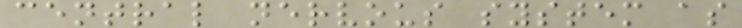central nervous system as
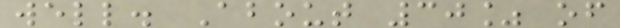well. About 30% of
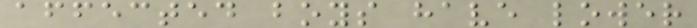affected boys have lower
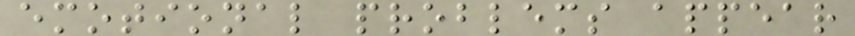emotional problems appear
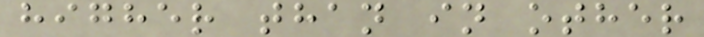higher than in other
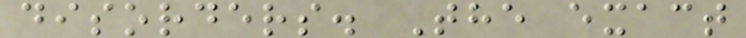disorders. The exact
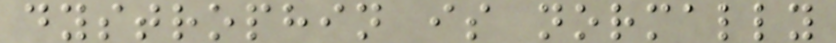dystrophin is normally
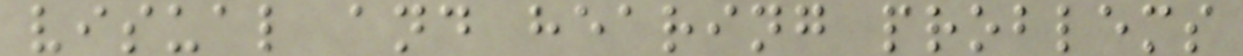visual and hearing problems
